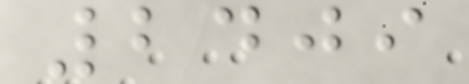2409
